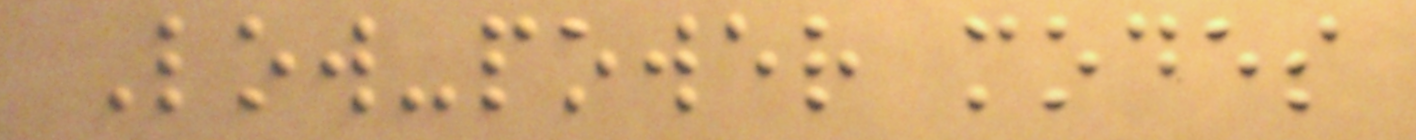Low-power modes
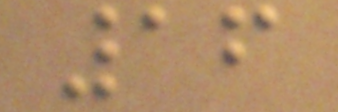16
